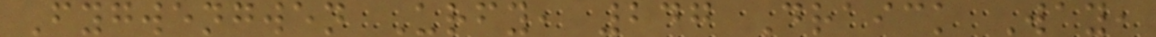Fygwengwen Urfy, 247 Draick Way,
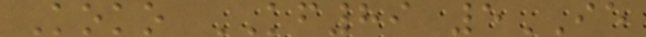Koko KF89 5IE
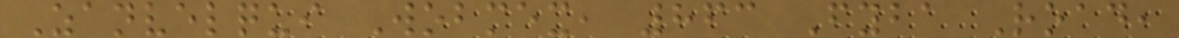Zanvelqui Wobmex, 863 Fyba Road,
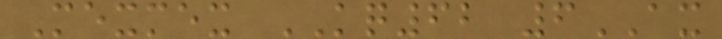Mexmex KQ62 6AX
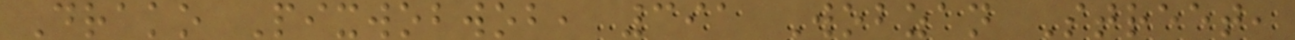Drako Pixwobwob, 391 Wobzan Street,
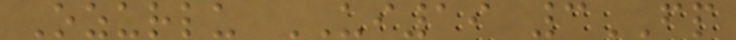Ozurlu UI19 3FP
